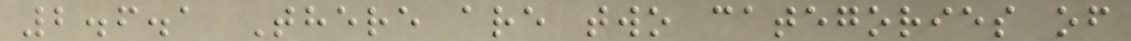2.6.1 There are two categories of
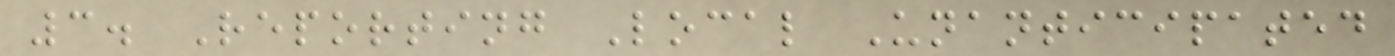3. Reporting Local Unanticipated
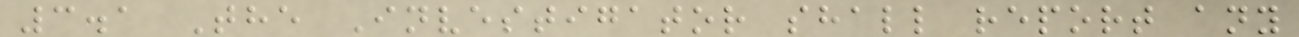3.1 The Investigator shall report any
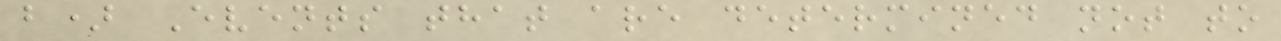b) Events that are determined not to
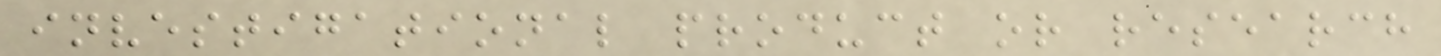investigational product or research
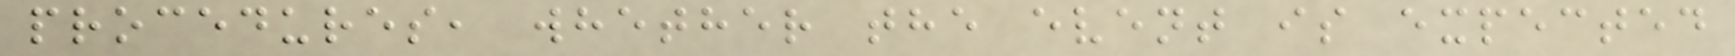procedures, whether the event is expected
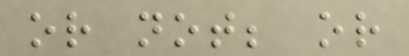or not; or
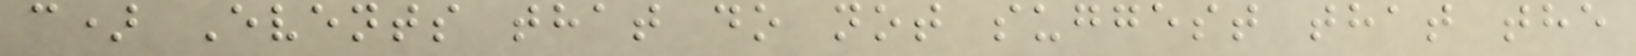c) Events that do not suggest that the
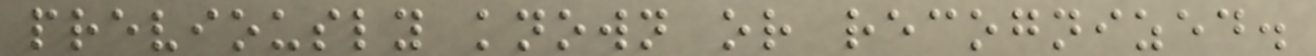previously known or recognized.
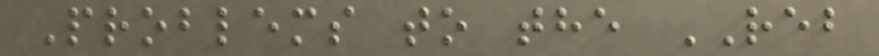Problems to the REB
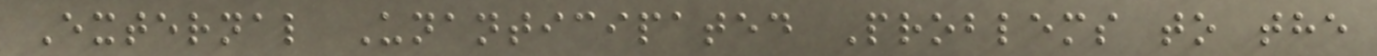External Unanticipated Problems to the
